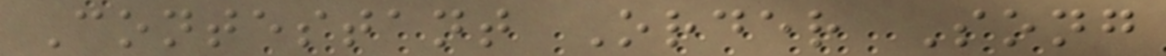Contestant Order Song
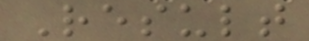Result
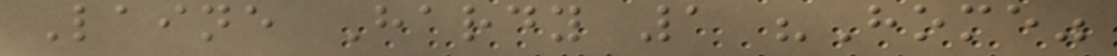Laine Hardy 1 "Home"
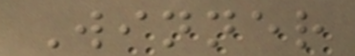Winner
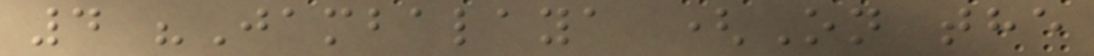4 "Jambalaya (On the
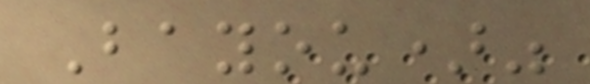Bayou)"
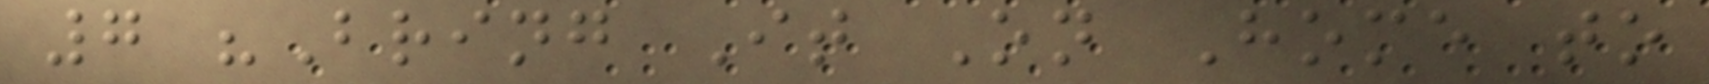7 "Bring It On Home to
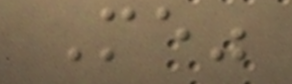Me"
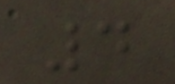4
